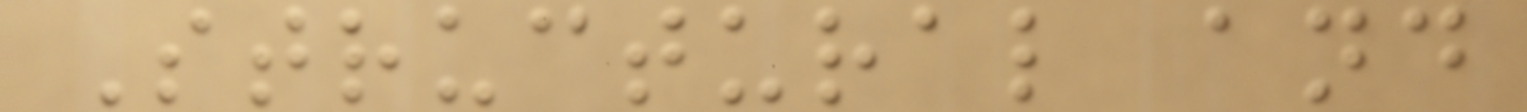Structural and
